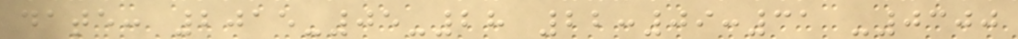date: 2015-05-28 22:09:31 -0300
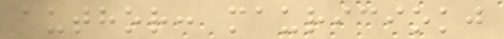author: mauriciokj
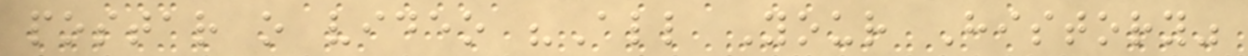postar o video "All Your History"
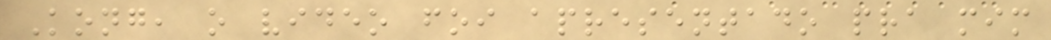Kong, o video foi apresentado pra mim
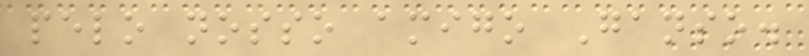pelo nosso amigo Ganso.
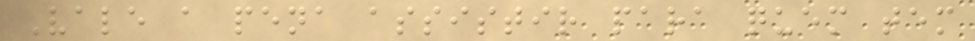Vale a pena assistir para quem tem
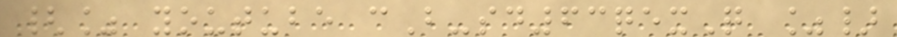{% youtube cB-sd63qexQ %}
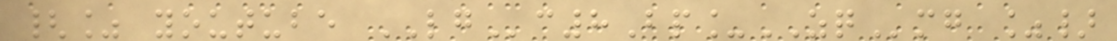{% youtube LGc8Bp_ZQmg %}
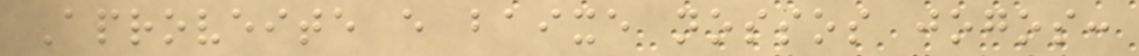Aproveite e baixe nossos jogos:
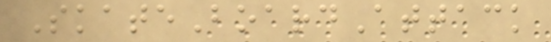SkateBoardAttack
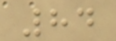84
